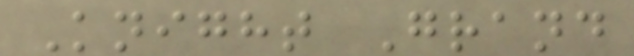Knight Grand
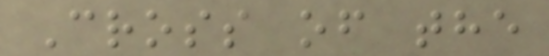Cross of the
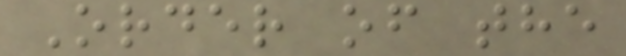Order of the
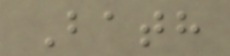Bath
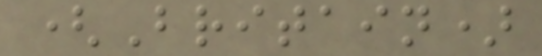(Britain)
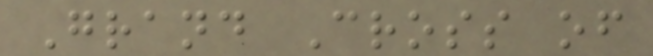Grand Cross of
